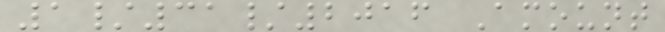1/31/2016 Amount
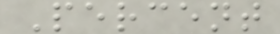Percent
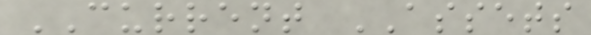CURRENT ASSETS
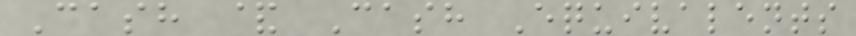Cash & Cash Equivalents
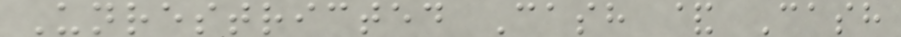Unrestricted Cash & Cash
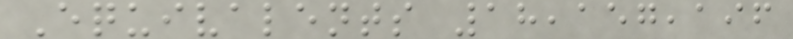Equivalents 18,157,196
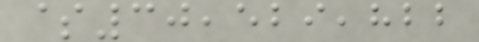$30,529,822
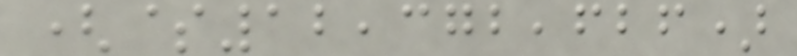($12,372,626)
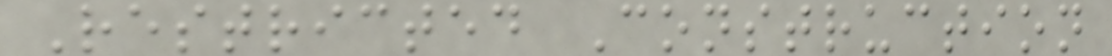Restricted Construction
